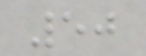50
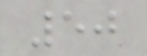50
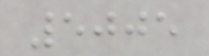5005
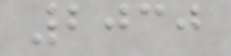2030
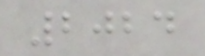2024
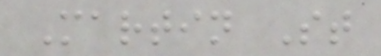Martin St
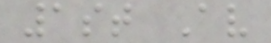1st Av
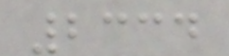2334
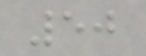50
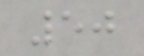50
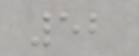52
